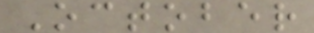October
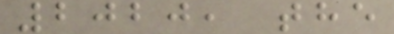2020, the
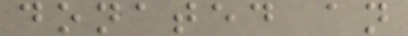donated an
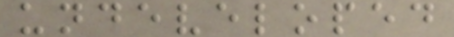undeveloped
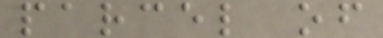parcel of
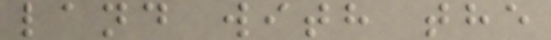land with the
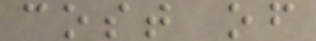cost of
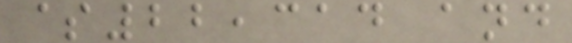$22,314 and
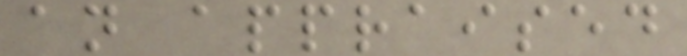an appraised
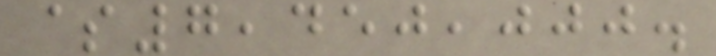$7,450,000.
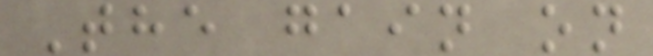The gain on
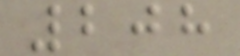208
